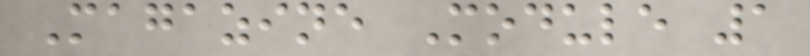Magazine Module 1
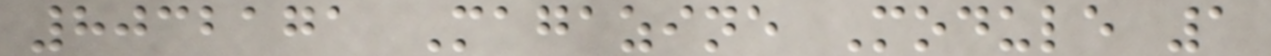8032171 Magazine Module 1
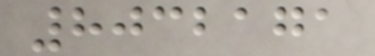8032171
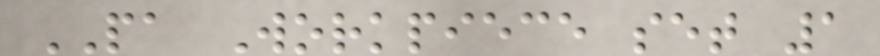PA Workpiece set 1
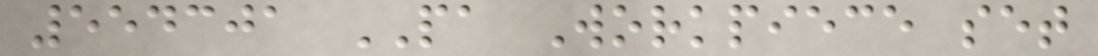554301 PA Workpiece set
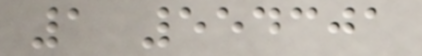1 554301
